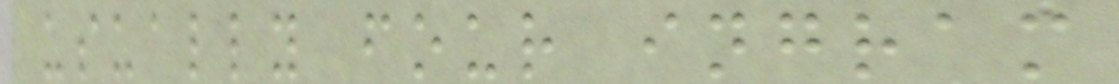usually four ingram
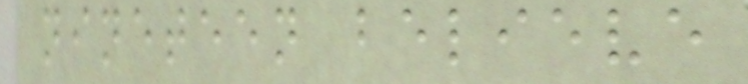nineteen believe
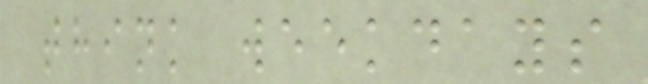think weekdays
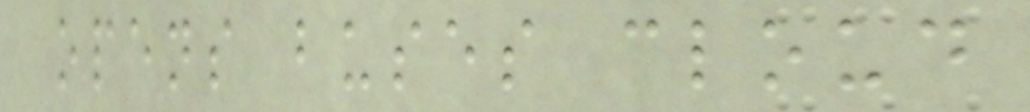opens buses cloud
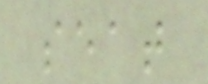seat
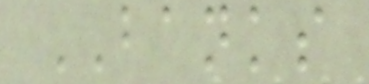BANKS
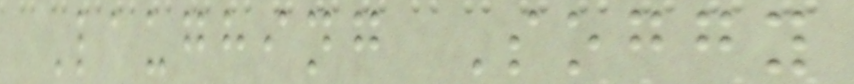Laughing Soggy
